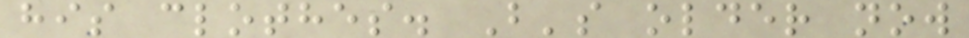his clothes. B's older now
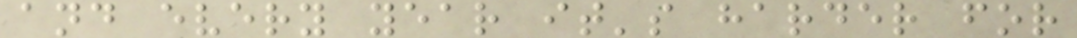and every year it's harder for
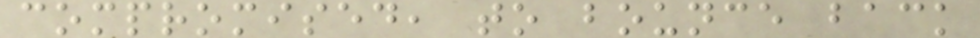compromised, to bounce back
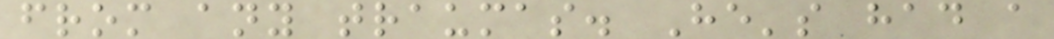from any traumas. He's had a
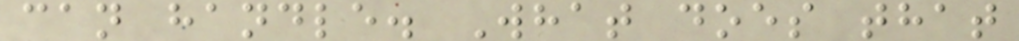can handle. What does that
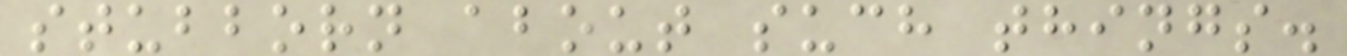stubborn about such things.
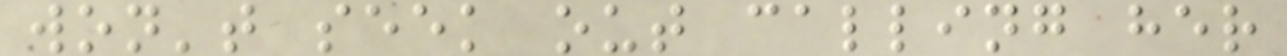won't seek out calling her
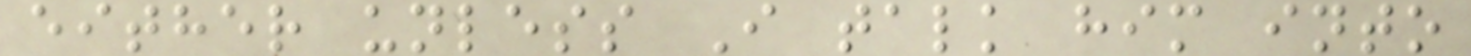either unless I talk him into
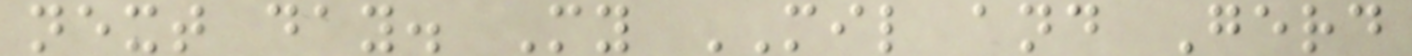next day. My MIL and Gerd
